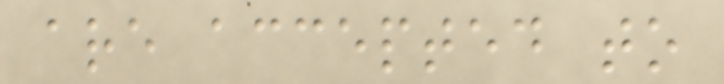are accepted to
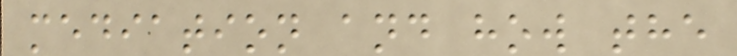mediation and how the
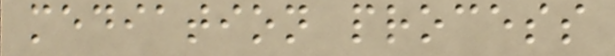mediation process
